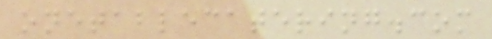onetablecatering.com
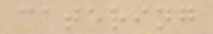catering
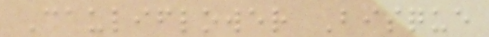Cauliflower Bisque
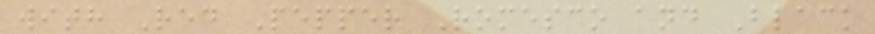with Red Pepper Romesco and Black
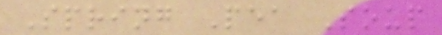Spring Pea Soup
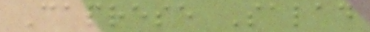Caprese Salad
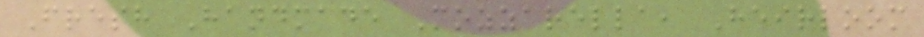Fresh Handmade Mozzarella, Heirloom
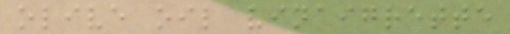olive oil vinaigrette
